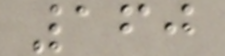160
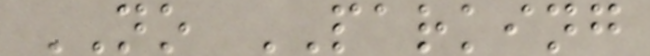NO PARKING
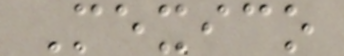Mexico
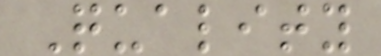Quality
